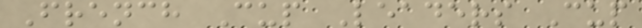French Cup Leaders Cup
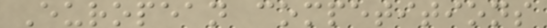European competitions
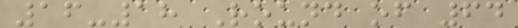16-18 Round of 64
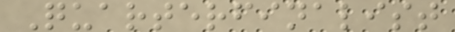Quarterfinalist
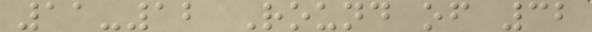11-12 Round of 32
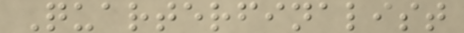Quarterfinalist
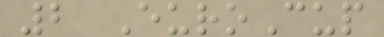2 EuroCup
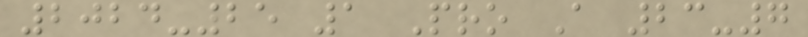2024-25 1 Pro A 23-7
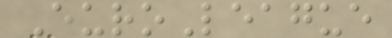EuroLeague
